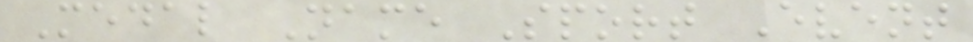Medal Name Sport Event
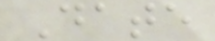Date
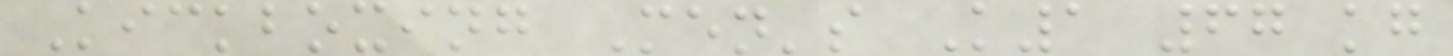Kickboxing Men's K1 67 kg
